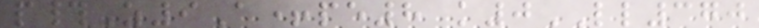p#Z9A+pe8 k0LL370
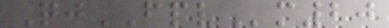QjFPVm20
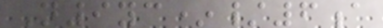N9yc*/6a
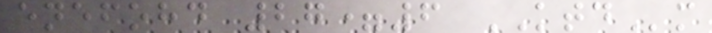enefohd 27=6 KTDm
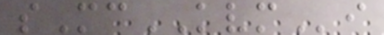sMcKVMi
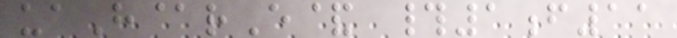uaH@rE& #1f11
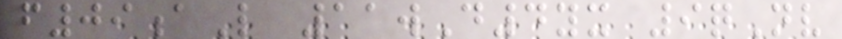f09aL 11wD4yx 9qNv
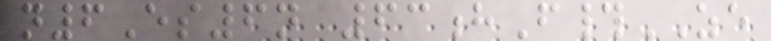n6Es6n 63hF#ZE
